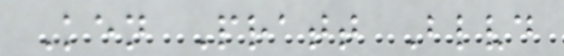Ken Pratt Blvd
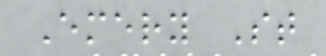Emery St
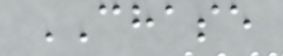CHASE
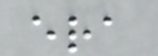era
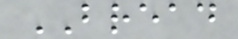BREAD
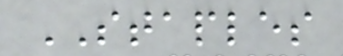STAPLES
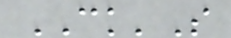CK'S
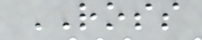ROSS
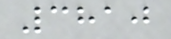3810
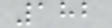182
